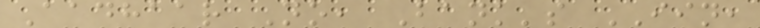Aadhaar No, Bank's IIN,
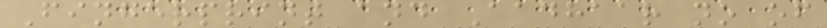Fingerprint and Aadhaar no of
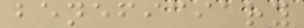beneficiary
